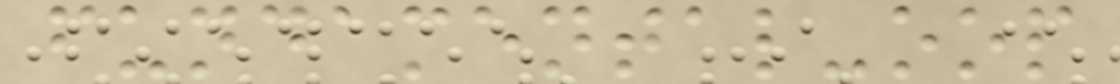fundamental-oop
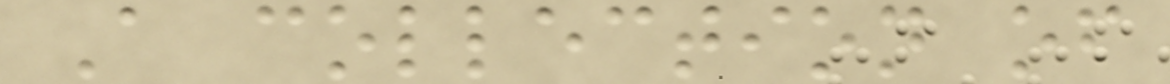A collection of
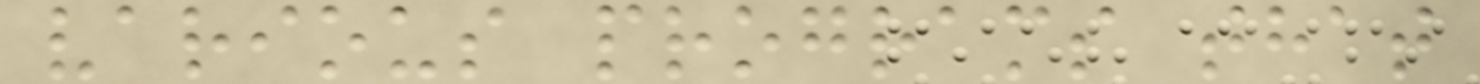various programs that
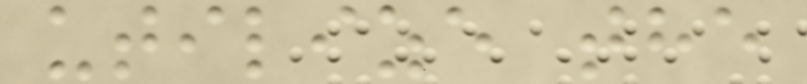utilize the
